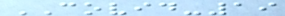COVID-19
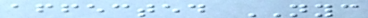affected NYC
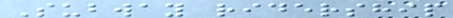Subway ridership
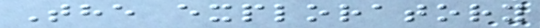The exploratory
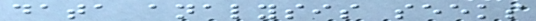data analysis seeks
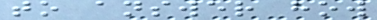to answer how
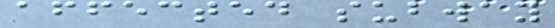affected subway
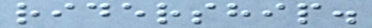ridership.
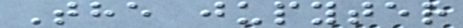The jupyter
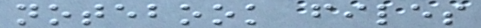notebook files
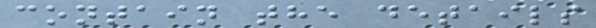contain the details
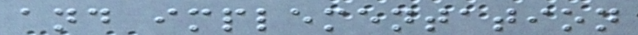and implementation
